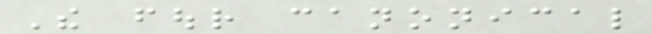The four canonical
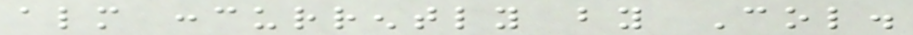almost concurrently by Col.
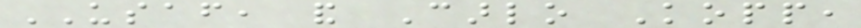USAF, and Carlo Kopp,
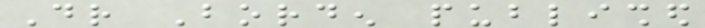Dr Borden published
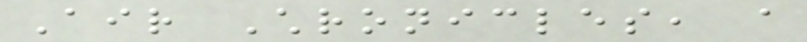Air Chronicles, a
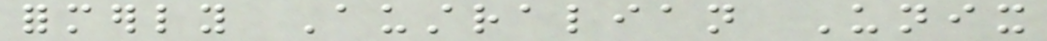formerly Australian Unix
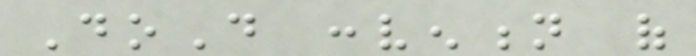DoD convention of
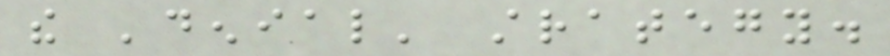the 'denial' strategy.
